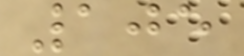105
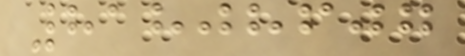81808607
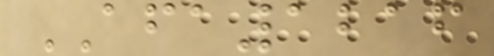AFA1216
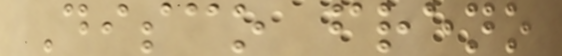Disco freno
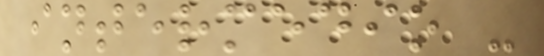intermedio -
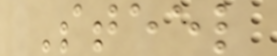Steel
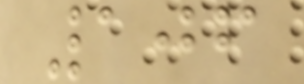106
